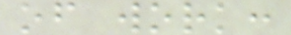of work:
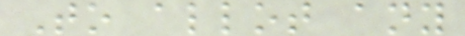To allot any
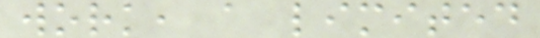work, a limited
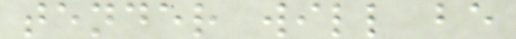tender will be
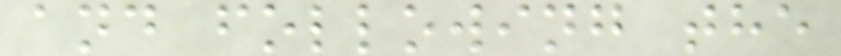and following the
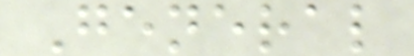General
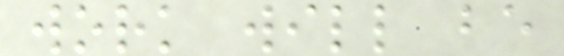work will be
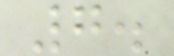7.
